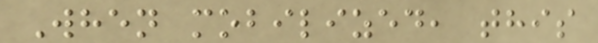When mobilized, this
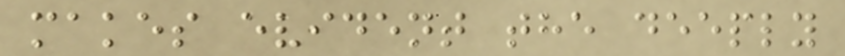makes evident the deeply
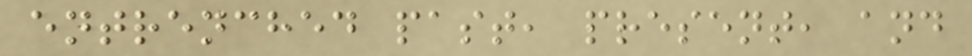entrenched past, present, and
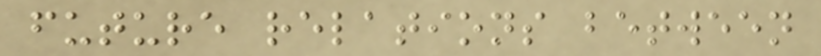future relations between
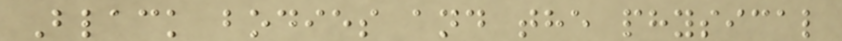Black bodies and the physical
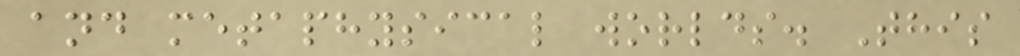and metaphysical worlds. This
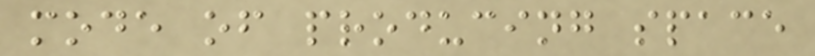mode of producing space
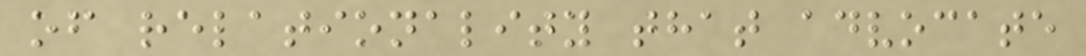of relationality that advocate
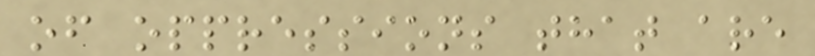of oppressions that are
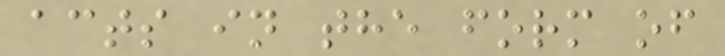acts in the form of
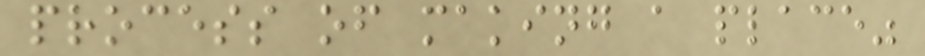process of making a place"
